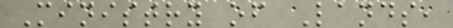Ministry of Lands,
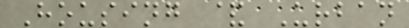Housing & Urban
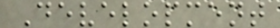Development
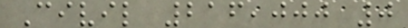Civil 216,000 0
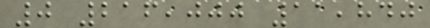0 216,000 11,840
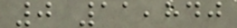0 11,840
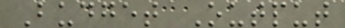Budget Output
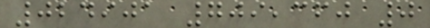024901 709,360 0
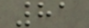81
